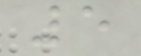5
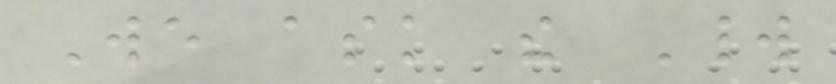We ask the World
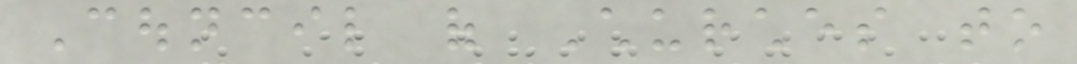Council of Churches to
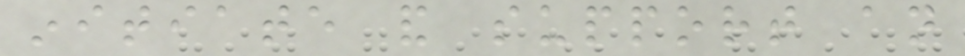initiate and support an
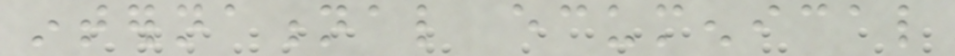international ecumenical
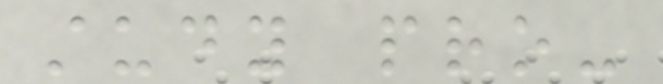study pro-
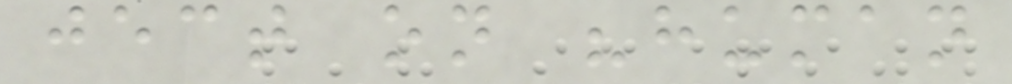ject on "human
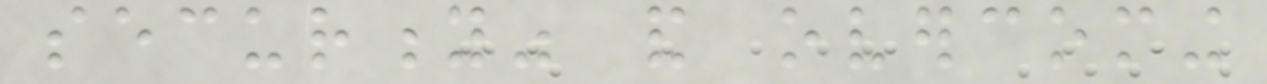security" and overcoming
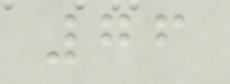76
